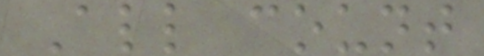All count
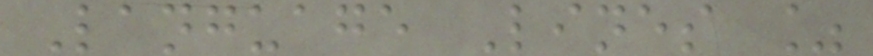Language Lines %
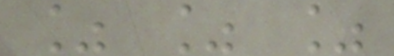% % %
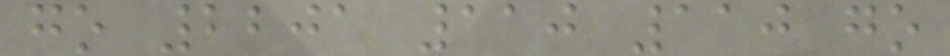go 2201 110 110 go
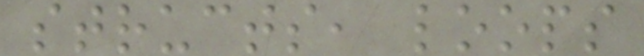structs, loops
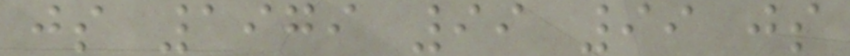js 1979 99 99 js
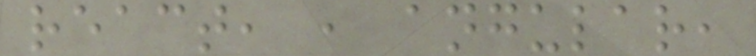react, , angular,
